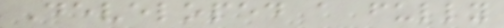Developed a fully
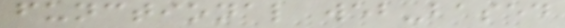functional web-based
